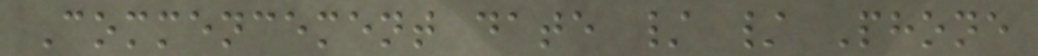Commencement date / / Phone
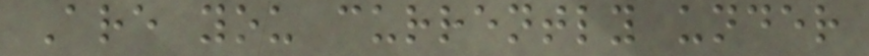Are you currently under
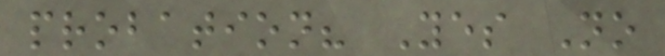probation? Yes No
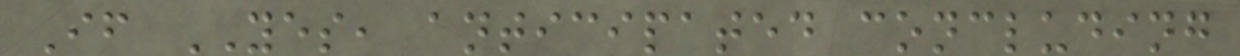If YES, anticipated concluding
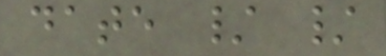date / /
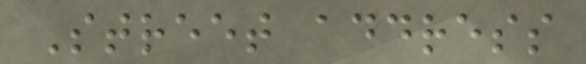Street address
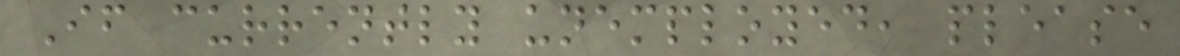If currently unemployed, please
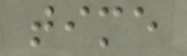time
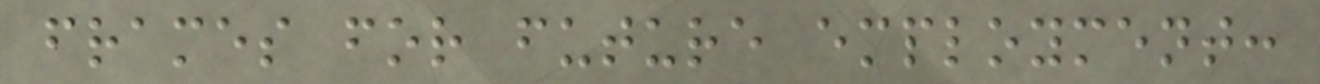frames for future employment:
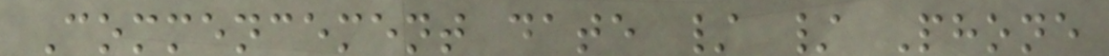Commencement date / / Phone
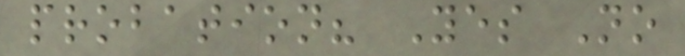probation? Yes No
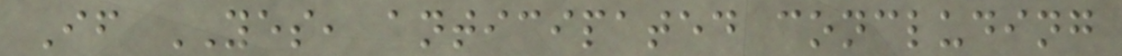If YES, anticipated concluding
